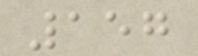157
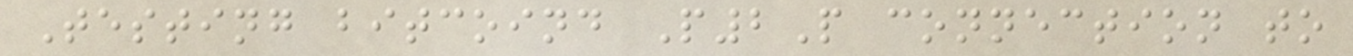Testing bitcoind P2P connection to
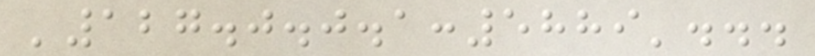'127.0.0.1:5889'...
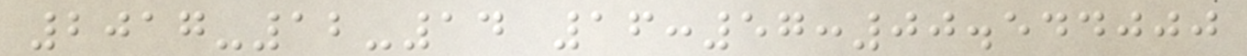2017-12-14 16:57:00.544000
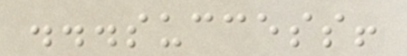...success!
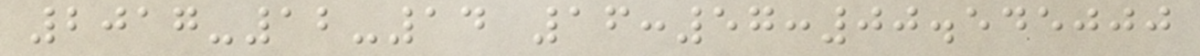2017-12-14 16:57:00.545000
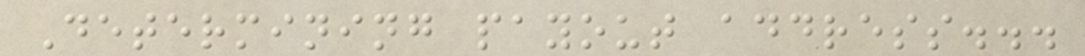Determining payout address...
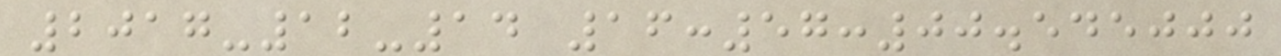2017-12-14 16:57:00.545000
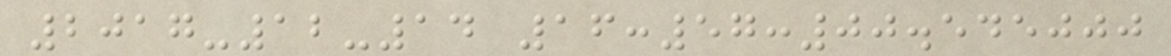2017-12-14 16:57:00.545000
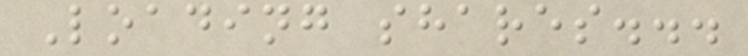Loading shares...
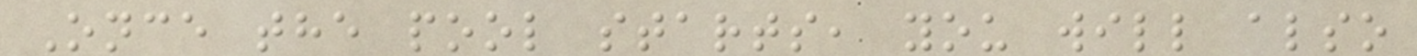Once the pool starts, you will also
